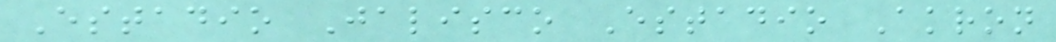Estadio Jalisco Estadio Akron
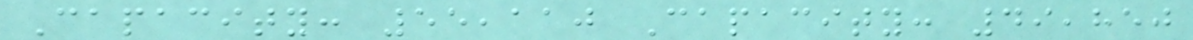Capacity: 55,110 Capacity: 49,850
